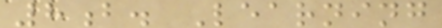8b. Learning
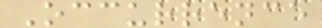Occurrence
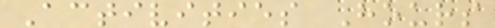Activities Hours
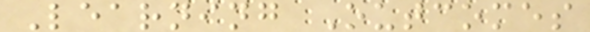Learning Outcomes
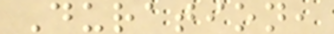Duration,
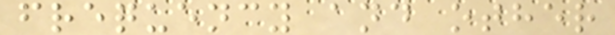frequency and other
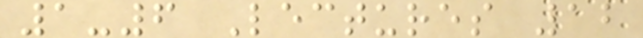1-6 Lectures 12
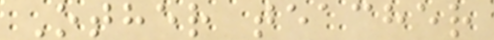Other teacher
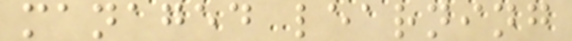managed learning
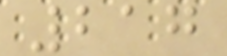217
